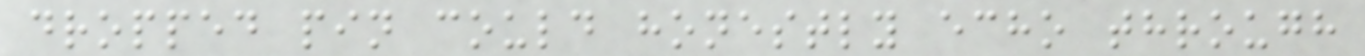dropped pin could honestly echo through
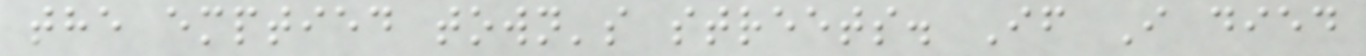the emptied town's streets. If I died
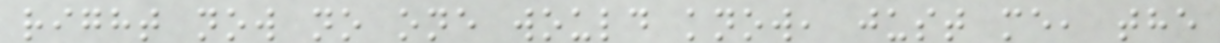right now no one would know, just me, the
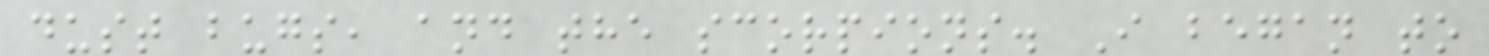dust bugs, and the scorpions. I began to
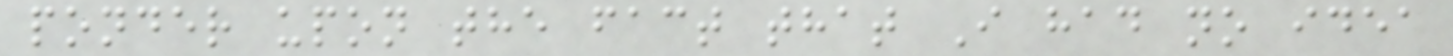ponder upon the fact that I had no idea
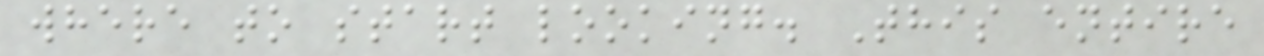where to start looking. This entire
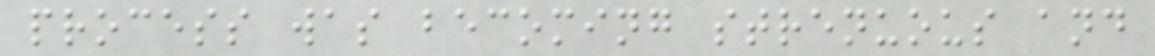process was becoming strenuous and
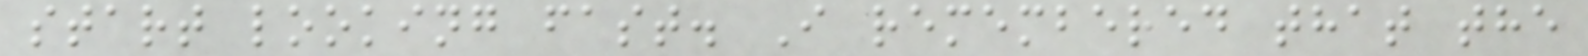start looking fast. I remembered that the
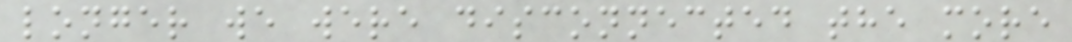longer we were disconnected the more
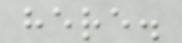here.
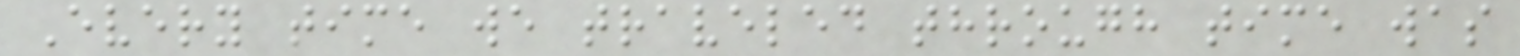Every time we traveled through time was
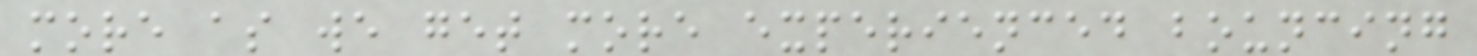more as we get more experienced bouncing
